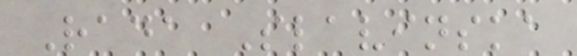Rada Slavinska
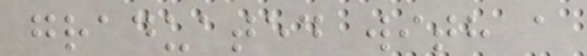graduated with a
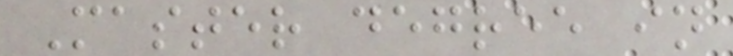Master degree in
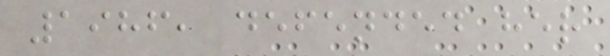1986, defended her
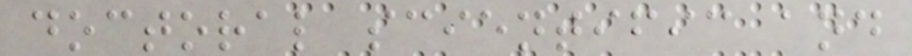doctoral scientific and
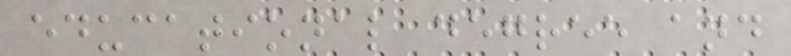educational degree and
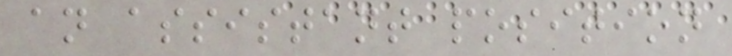an assistant position
